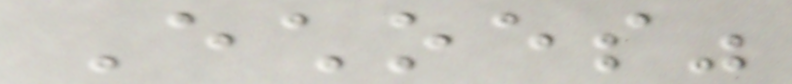Echoes"
